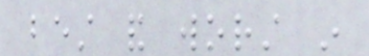best and worst in
